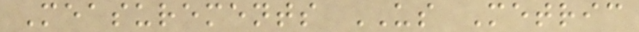Measurements US Metric
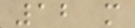12 m
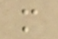m
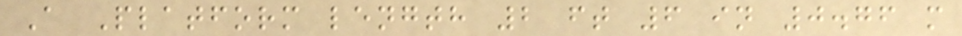A Platform length 2 ft 6 in 0.76 m
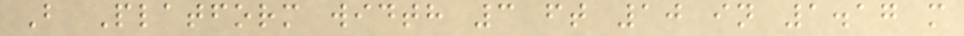B Platform width 3 ft 10 in 1.17 m
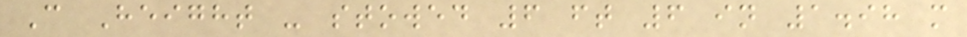C Height - stowed 6 ft 6 in 1.98 m
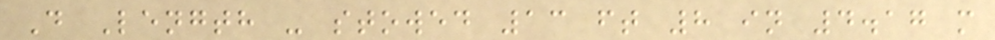D Length - stowed 13 ft 8 in 4.17 m
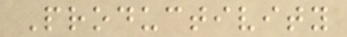Productivity
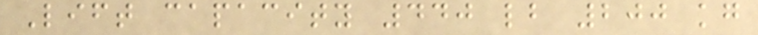Lift capacity 440 lb 200 kg
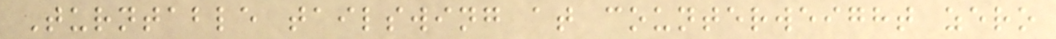Turntable tailswing at counterweight zero
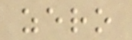zero
